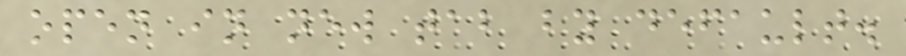open in new tab by default.
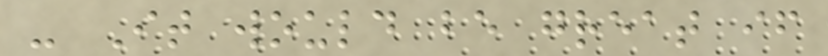- It would be great if
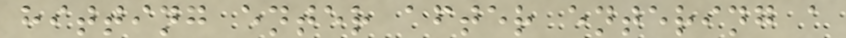hitting enter after entering a
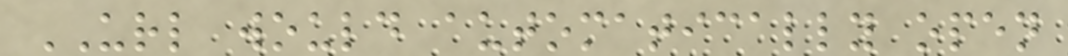URL would automatically open
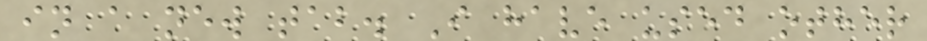in a new tab. I have used other
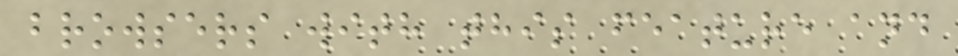browsers with this feature and
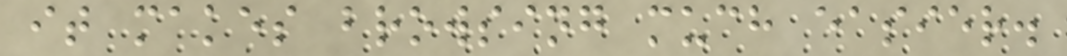it makes browsing much easier.
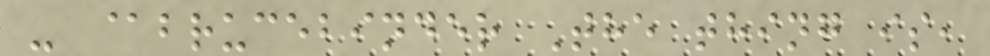- @brucebinder The thing is,
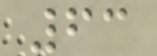63
